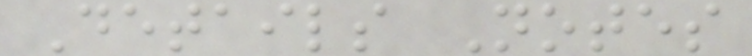Details Notes
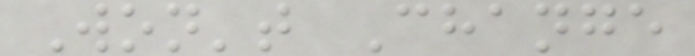Won't Change
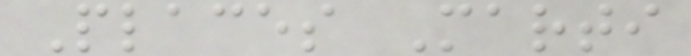Places Marti
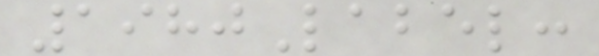1980Label:
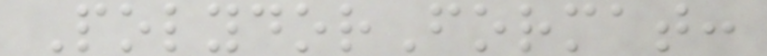PolydorFormat:
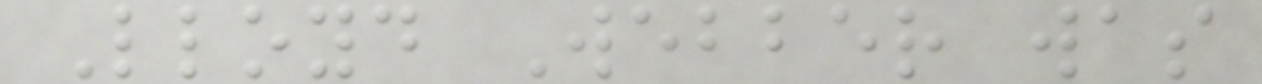Lloyd Webber was
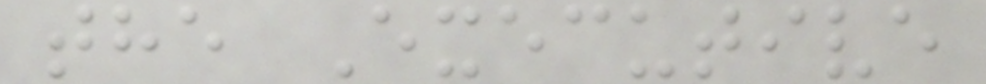the Executive
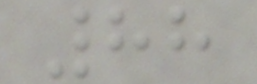88
